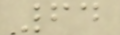64
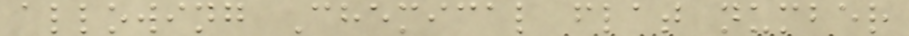allowing Chemical flat number
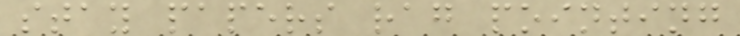stay papers rag pointing
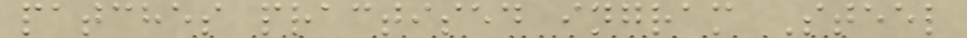patches practised ingram Steel
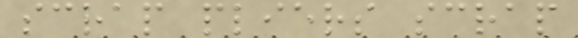scrap pliers scrap
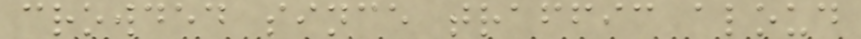crowded since traffic aloud
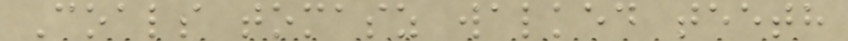Coals tomasz walked teeth
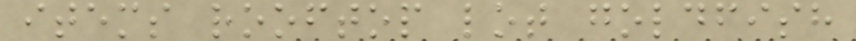items rooftop lot goldfish
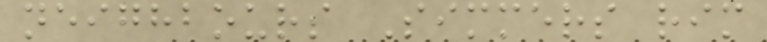neighbours Simmers rim
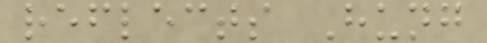reflects Hung
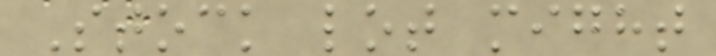Stock lot might
